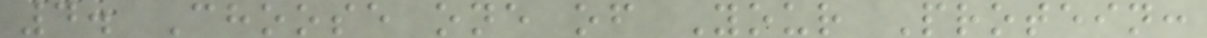4. Choose one of Your Protein:
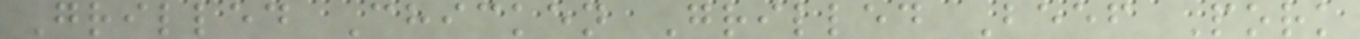Grilled Chicken Grilled Beef Pork
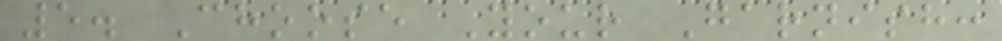5. Choose Your Garnish:
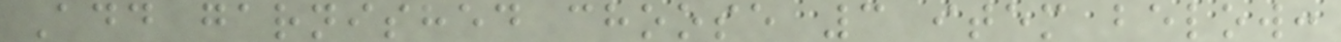Add garnished choose 3 item below:
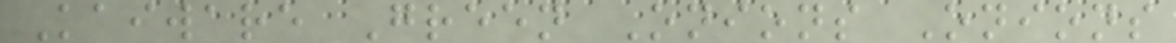Kaiware Green Onions Onions
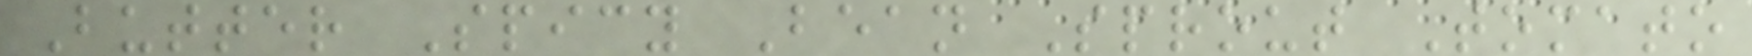Butter Spicy Bean Sprout Tomato
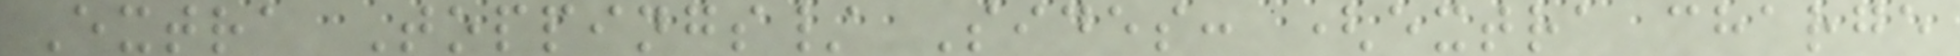Extra Toppings/ Sides: (extra charge
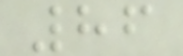86
